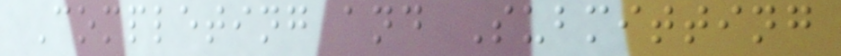Completing and Submitting
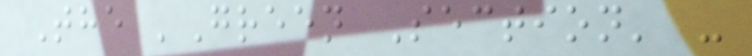The 'Green Section' -
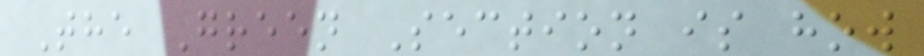The Green Section is how
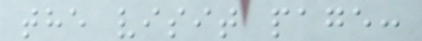the visit page:
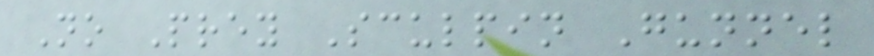No Prey Sculpin Gunnel
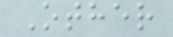Other
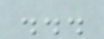...
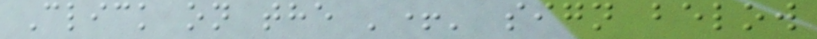Click on the '+' sign below
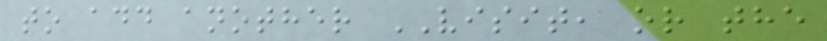to add another VISIT, or the
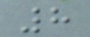8
